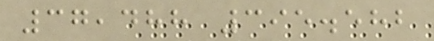37,488 395.582
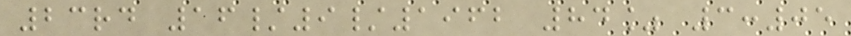23rd 16/9/1962 84% 3:05
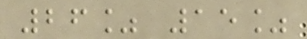26% 15%
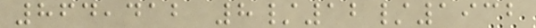864,412 8/12/1932
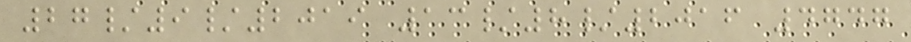27/9/2019 13/8/2016 4747
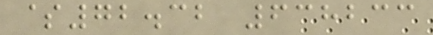$72.32 638233
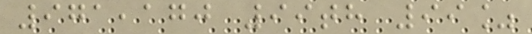971,170 99th 99%
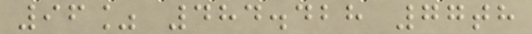96% 484.428 77th
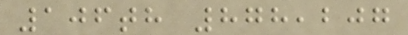106th 878,207
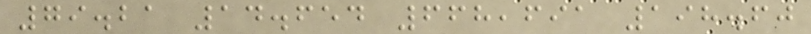79.21 14.654 668,691 198.60
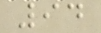94
